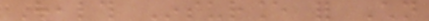Health Insurance for Children
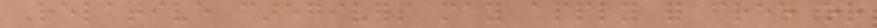Relative caregivers may apply for free or
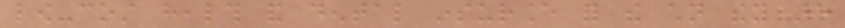low-cost health and dental insurance for the children they are
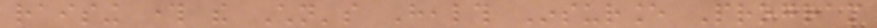raising through the Children's Health Insurance Program
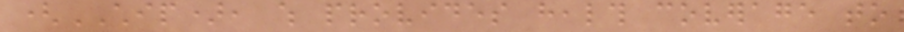(CHIP), which provides health coverage to
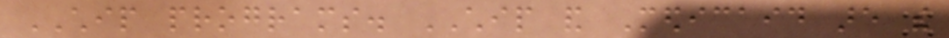CHIP programs. CHIP and Medicaid are the
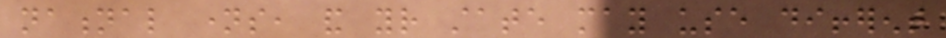national names, and your state may use different
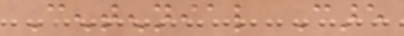Centennial Care
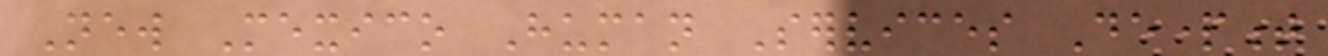New Mexico Human Services Department
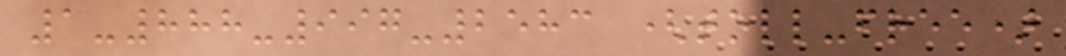1-888-997-2583 (toll-free)
